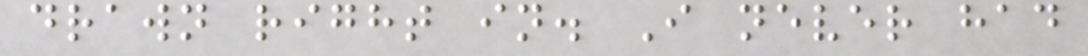drawn right in. I never had
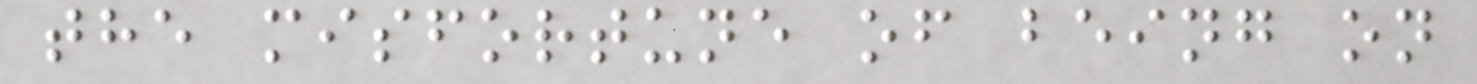the misfortune of being on
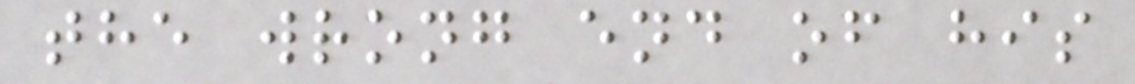the wrong end of his
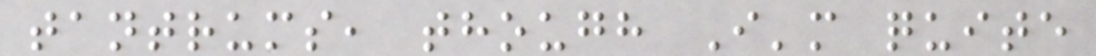tantrums, though I'm quite
